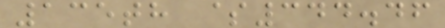135th $344.46
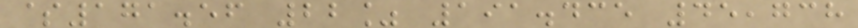$171.56 22% 191.435 45,738
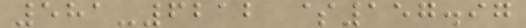581-6212 $157.97
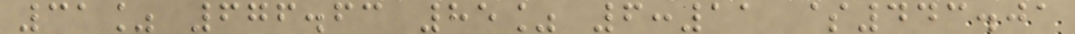31% 676.63 85% 6:11 $443.01
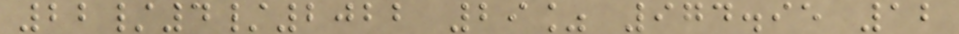22/4/2022 29% 974.95 12
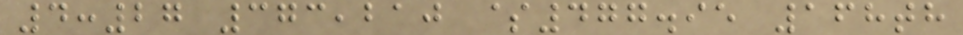4:27 373,210 $477.95 168th
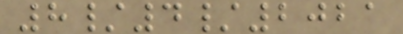8/4/2021
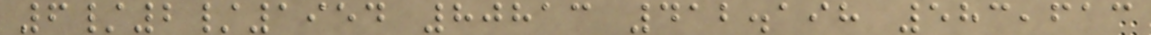6/2/1954 80813 412.198 583,613
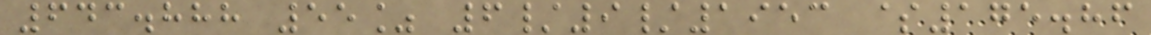643.888 55% 6/9/1953 $175.86
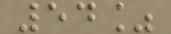54%
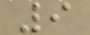9
